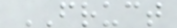FRUCT
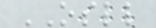OSLL
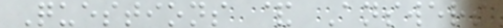Questions & Answers
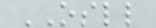OSLL
